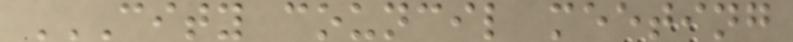CITY COUNCIL MEETING
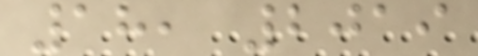18, 2019
